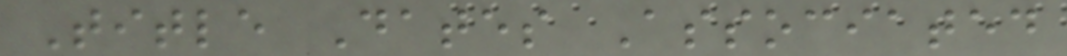Title Dates Associated
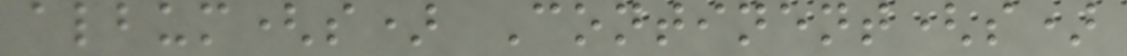album(s) Continent(s)
